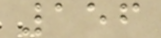156
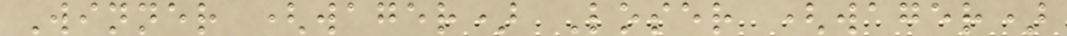Winner (wager) Loser (wager)
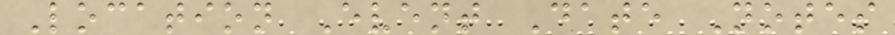Location Event Date Notes
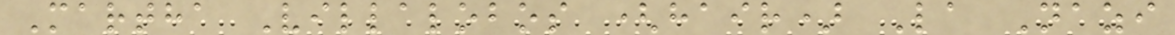Martha Villalobos (hair) La Nazi
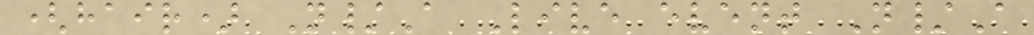(hair) N/A Live event N/A
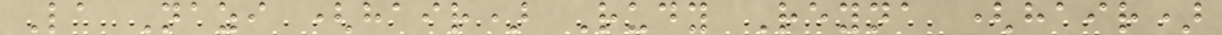La Nazi (hair) Rudy Reyna (hair)
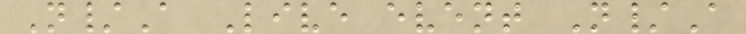N/A Live event N/A
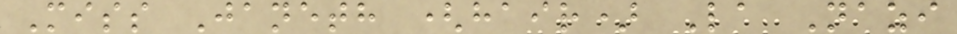Miss Janeth (hair) La Nazi
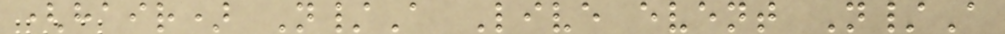(hair) N/A Live event N/A
